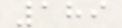189
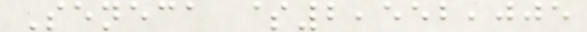Seneca $2,552,005
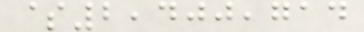$2,400,714
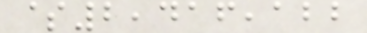$2,416,122
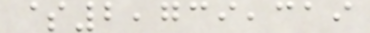$2,739,319
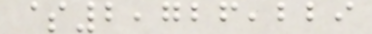$2,726,229
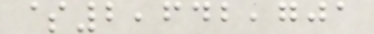$2,642,701
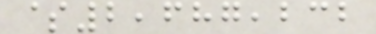$2,687,232
